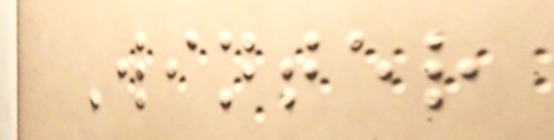Winter
